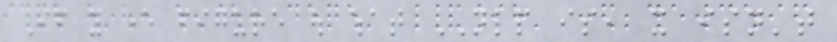If you ever figure out what NLP is, it isn't
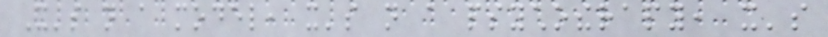It's not a model, it's not a psychotherapy, it's
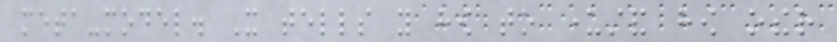meta-model. It tells you how to understand how other
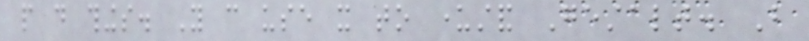people do things. You can use it to understand Gestalt. But
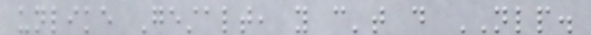unlike Gestalt, you can't do NLP.
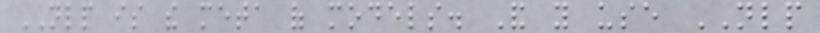NLP is the meta of models. And you use NLP
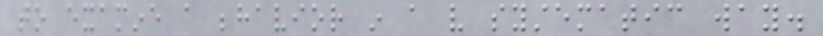to examine a behavior in a very systematic way.
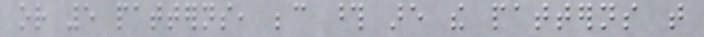or 5 patterns, because those are the patterns that
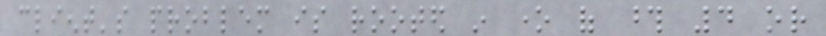client's problem is rooted in one of those 4 or
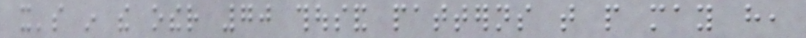it's in the other 70 thousand patterns that people may have,
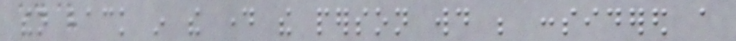then back in the day the person would be considered a
